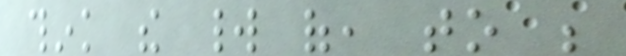think the world of, to be
